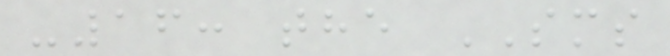-16: the SMS
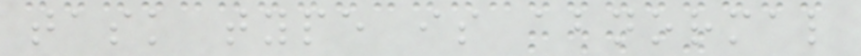task type is abnormal
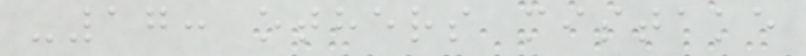-17: others mistake
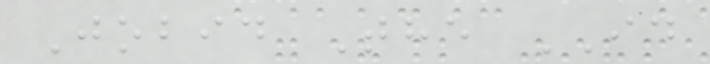Jobid The ID
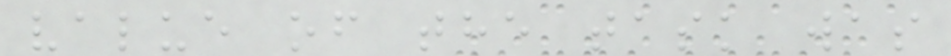value of the task was
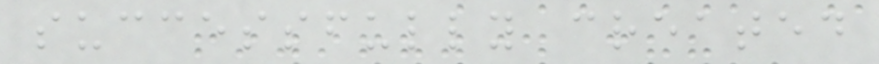successfully created
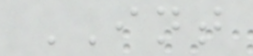INT
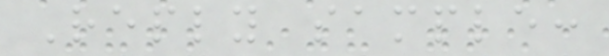Reply sample:
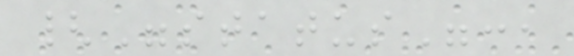{"status":,
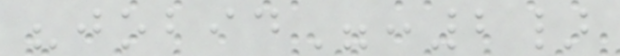"jobid":2}
